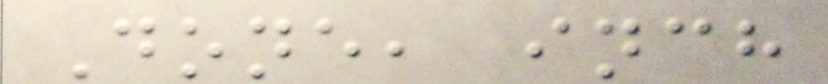Done, inch
